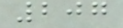207
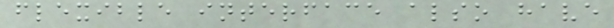flexible interface also have
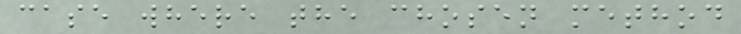case where the chosen method
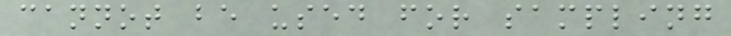cannot be used for sampling
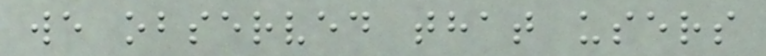we observed that users
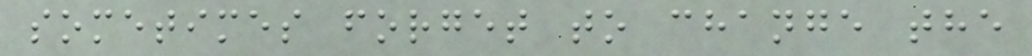sometimes forget to change the
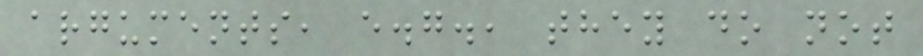arguments, e.g., they do not
